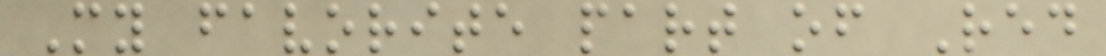My favorite part of Red
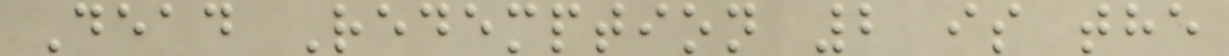Dead Redemption 2 is the
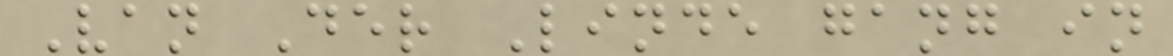Van Der Linde gang in
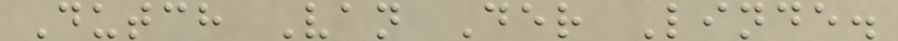Dutch Van Der Linde.
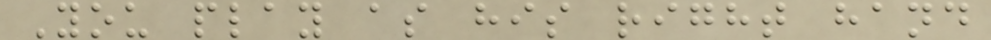You play as his right hand
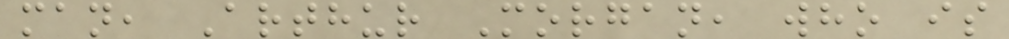man, Arthur Morgan, who is
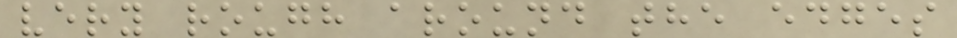very rough around the edges
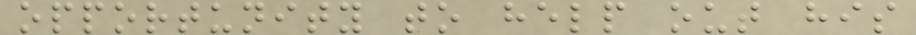opportunity to help out his
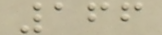166
